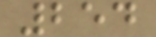254
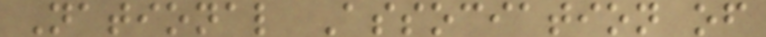National Association of
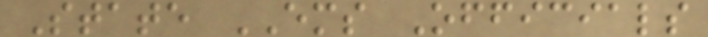State EMS Officials
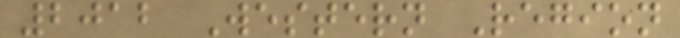2012 Western Region
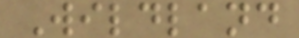Wildland
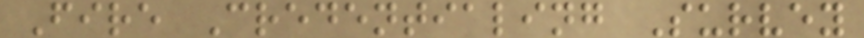Fire Credentialing Survey
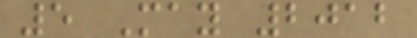5 May 2012
